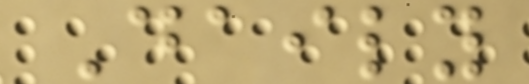Daily
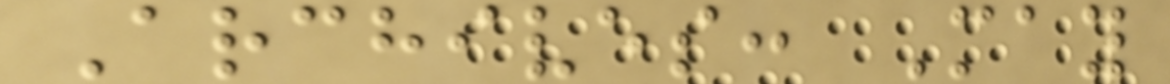Archives: May
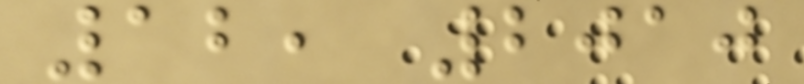12, 2010
